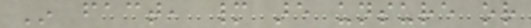In fact, many are unsure or
